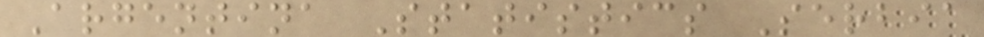Argentina Statistics Serbia
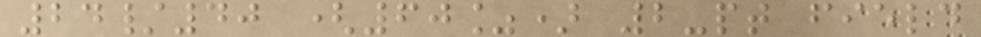24/40 (60%) 2-pt field
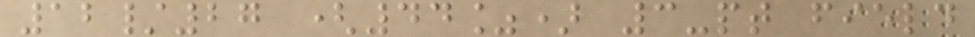12/27 (44%) 3-pt field
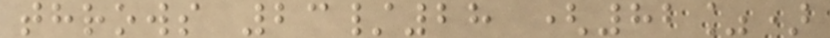throws 23/28 (82%)
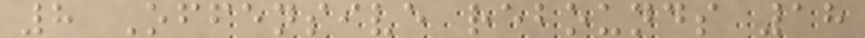8 Offensive rebounds 18
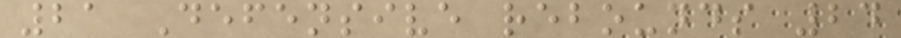21 Defensive rebounds 24
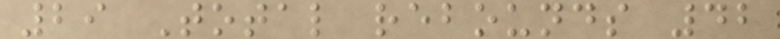29 Total rebounds 42
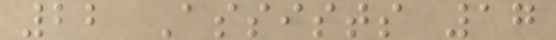22 Assists 17
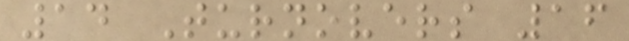14 Turnovers 16
